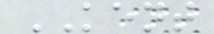KENT
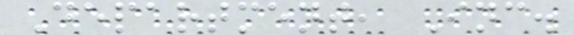Department, Inc.
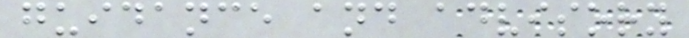guidance and advisory
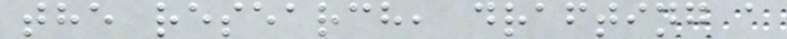the research, drafting a
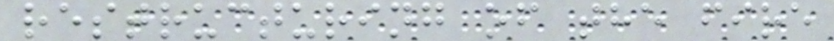restructuring of the fire
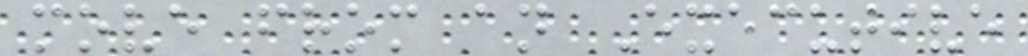move from an Executive
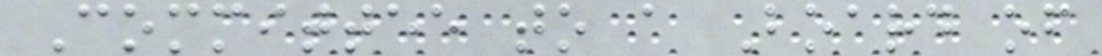Committee to a Board of
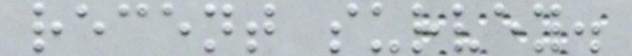recent survey.
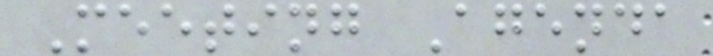Meeting Agenda
